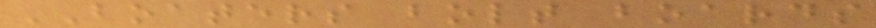BOATERS bolt boards
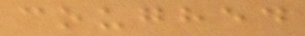coughed
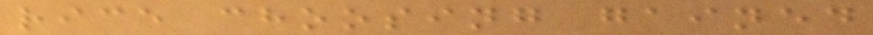rice choosing gained
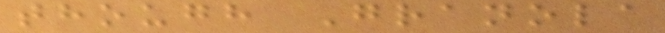though Granola
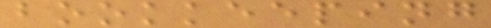bookkeeping
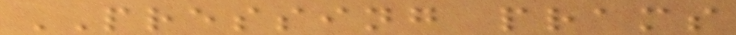PRESSING prams
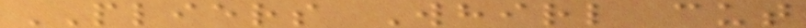PLIERS Whirl cut
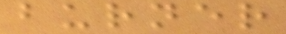burner
